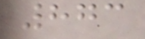873
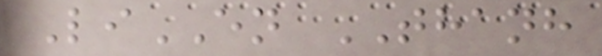LiEN THANH
